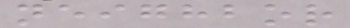neighbor
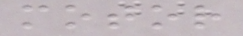motor
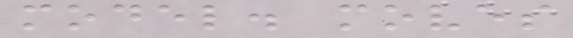model. moves
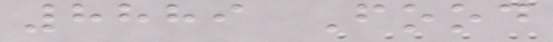8889 Food
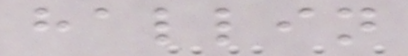hallin
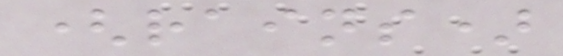(rains)
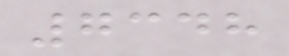7348
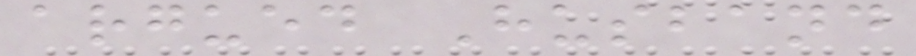argued Husband
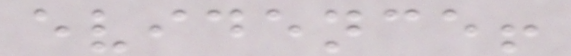evidence!
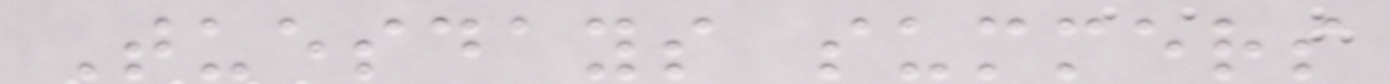Tuesdays summers
